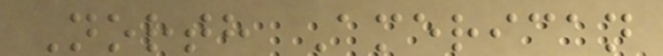North American
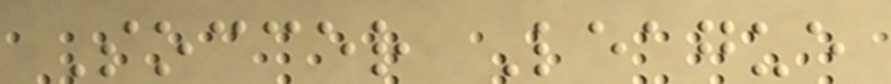Soccer League
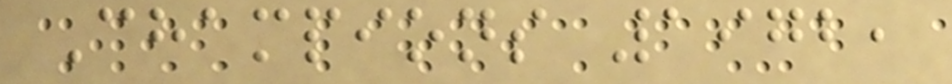Champions 1972,
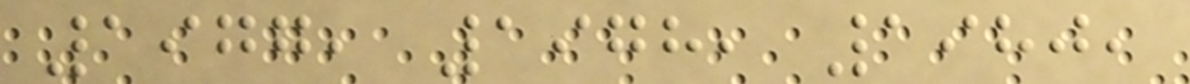1977, 1978, 1980,
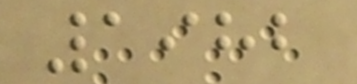1982
